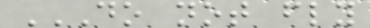DO NOT FLY
